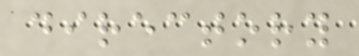directory
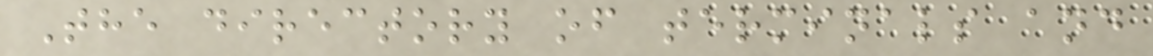The directory of terminals and
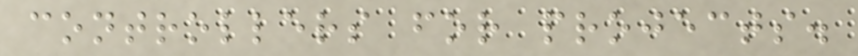controllers for projects.
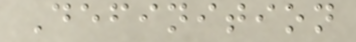Definition
